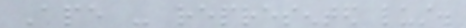Ape - represented lust.
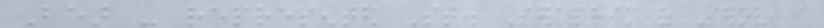Bear - represented St. Seraphim of Serov, a
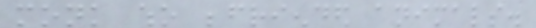monk who befriended animals.
